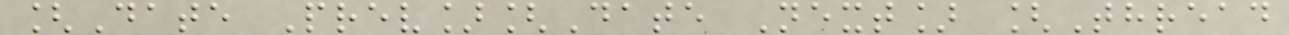[Date Prev][Date Next] [Thread
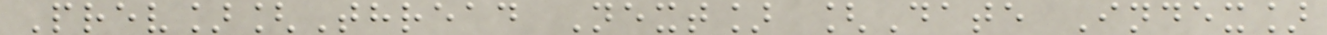Prev][Thread Next] [Date Index]
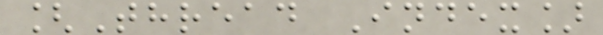[Thread Index]
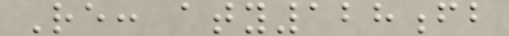Re: aty128fb
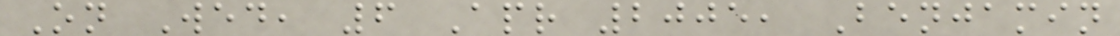On Wed, 6 Apr 2005, Benjamin
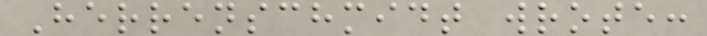Herrenschmidt wrote:
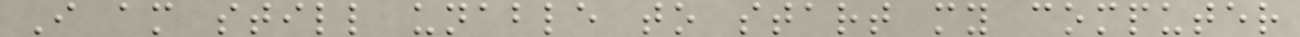I am still unable to start my computer
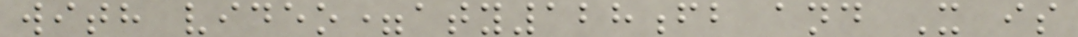with video=aty128fb and X is
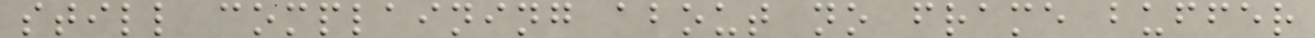still complaining about no frame buffer
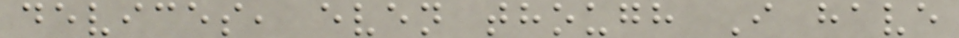devices, even though I have
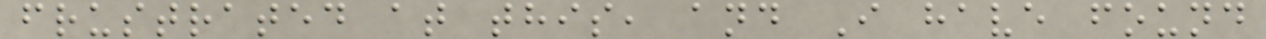frustrated at this, and I have found
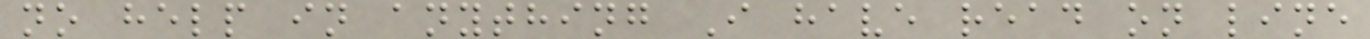no help in anything I have read on line
